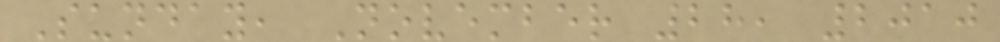Sunday, November 28, 2010
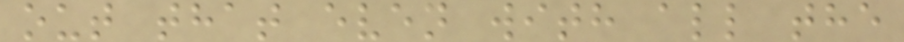out that even with all the
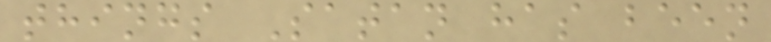things Satan has been
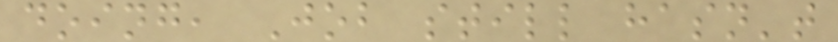doing, Job still hasn't
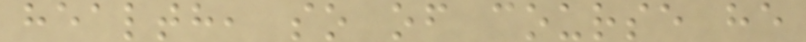health, so of course he
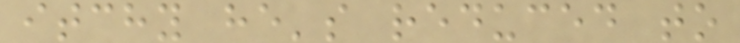itchy he's reduced to
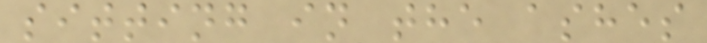sitting in the ashes
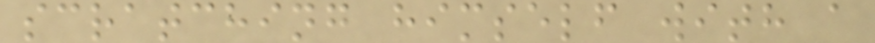scratching himself with a
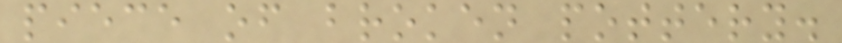piece of broken pottery.
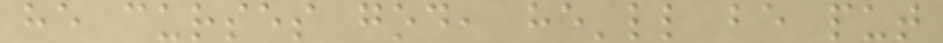he curses god, he'll be put
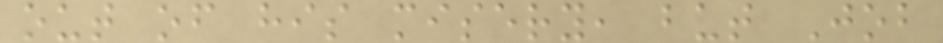out of his misery, but Job
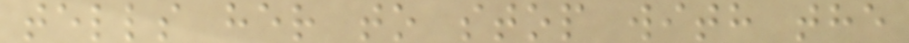tells her to stop with the
